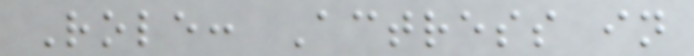Role: Actress in
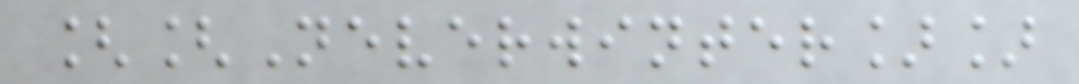[[Neverwinter]]
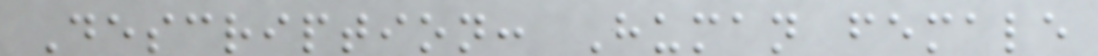Description: Human female
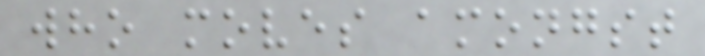who moves amongst
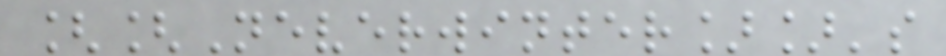[[Neverwinter]]'s
